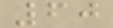60
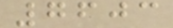7603
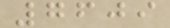7609
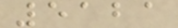5121
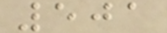501
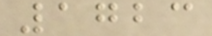1723
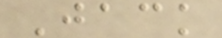Jack
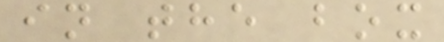in the box
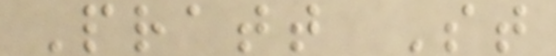Pratt St
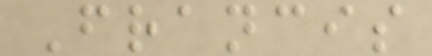Francis
